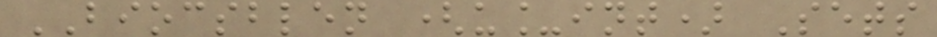BIOCSBLEN (u_int) Sets
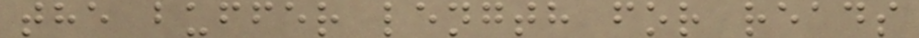the buffer length for reads
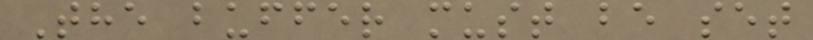The buffer must be set
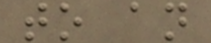to an
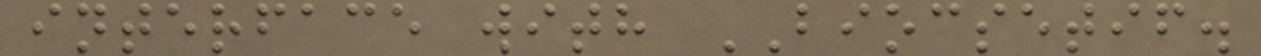interface with BIOCSETIF.
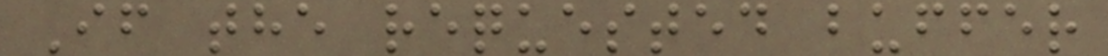If the requested buffer
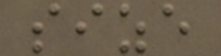size
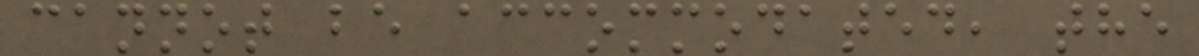cannot be accommodated, the
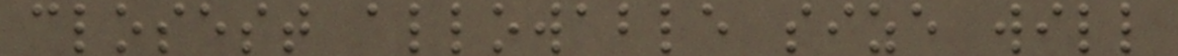closest allowable size will
